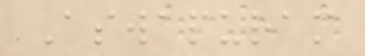Aswapuram
